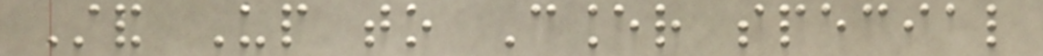Stand Up to Cancer special
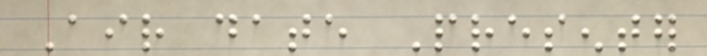Air date Presenter
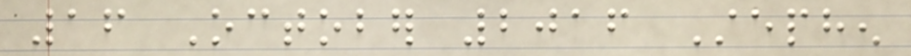16 October 2016 Stephen
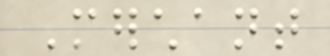Merchant
